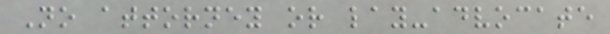No attorney or lay-advocate
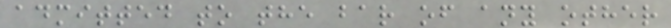admitted to the bar of any other
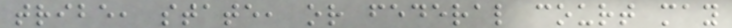tribe, state, or federal court may
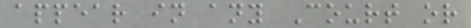appear in any Court or
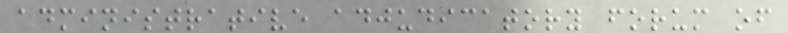administrative adjudicatory forum of
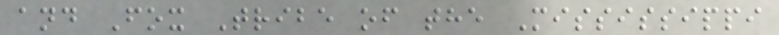and Fox Tribe of the Mississippi
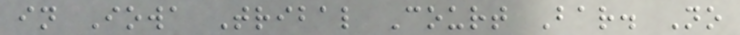in Iowa Tribal Court Bar. No
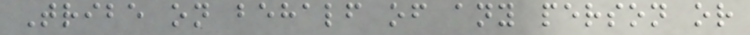Tribe on behalf of any person or
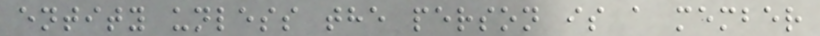entity unless the person is a member
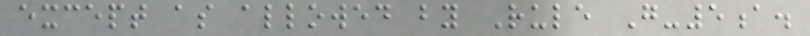except as allowed by Rule G-5a.
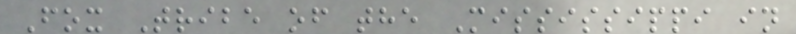Fox Tribe of the Mississippi in
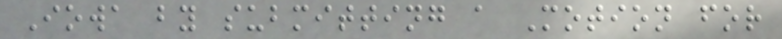Iowa by submitting a Motion for
